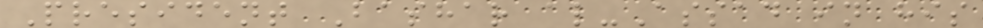President Bashar al-Assad in his
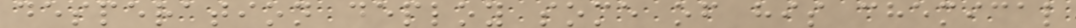desperation deploy some of his chemical
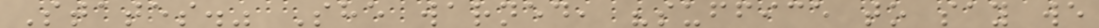States." She warned, "suffice to say we
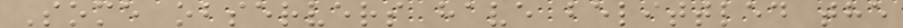Some observers have belittled the
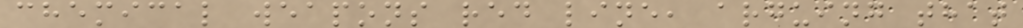chemical weapons red line, arguing that
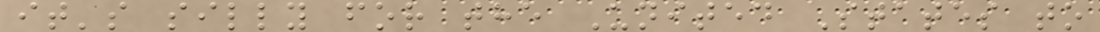it's silly for the United States to
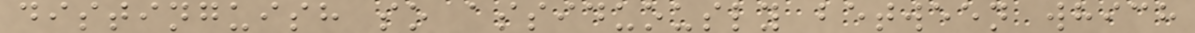distinguish so assiduously between which
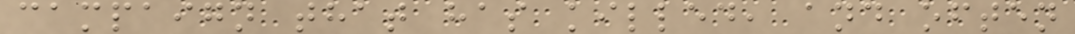campaign that has killed, and often
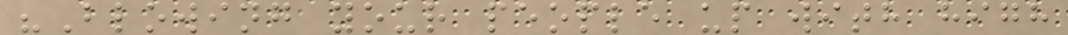"Blowing your people up with high
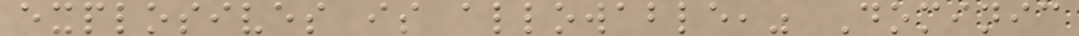explosives is allowable," Dominic
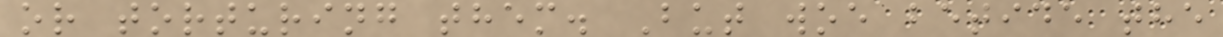or torturing them. But woe betide the
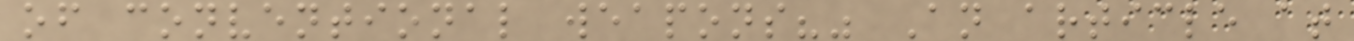of conventional weapons?" An article at
